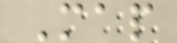Map
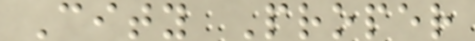City Proper
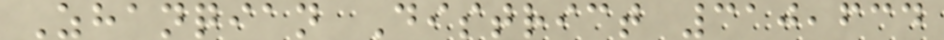Zhanqian District 310,634
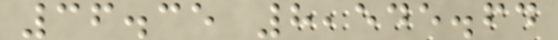36.35 8,545.64
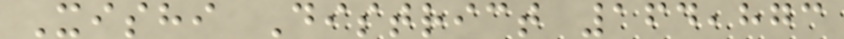Xishi District 164,873
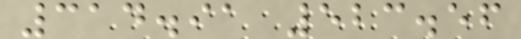314.91 523.56
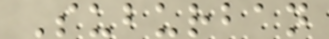Suburban
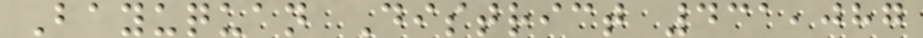Bayuquan District 431,087
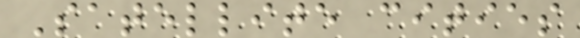Satellite cities
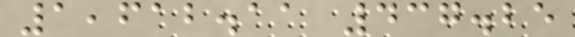1,612.11 437.25
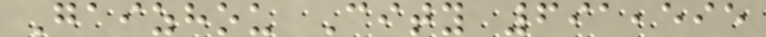Gaizhou City 691,595
